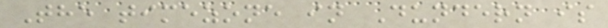The timezone in Dundern is
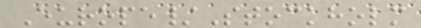Europe/Stockholm
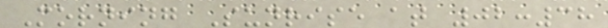Morning Sunrise at 02:38
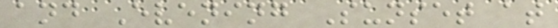and Evening Sunset at
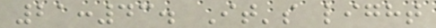21:43. It's light
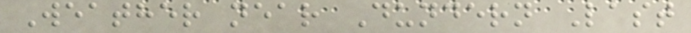Weather near Dundern Last
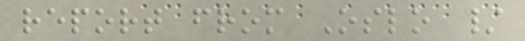report from Oslo /
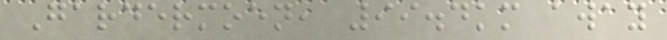Gardermoen, 99.4km away
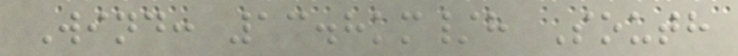Wind: 13.8km/h South
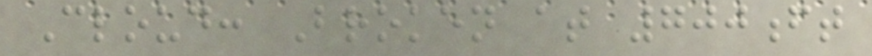Cloud: Broken at 700ft
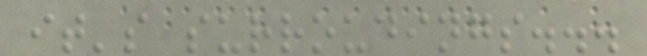it's surroudings...
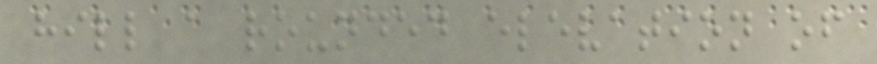hill a rounded elevation of
